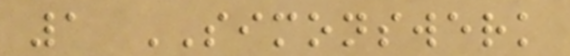1 SIMONSWERK
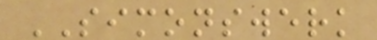SIMONSWERK
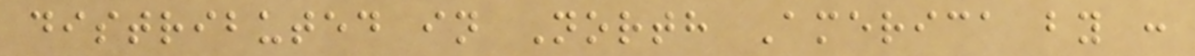distributed in North America by :
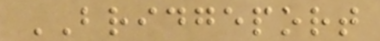BRIDGEPORT
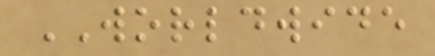WORLDWIDE
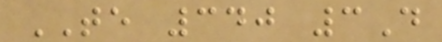TE 340 3D
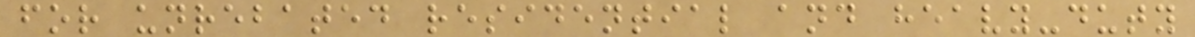for unrebated residential and heavy-duty
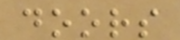doors
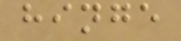hinge
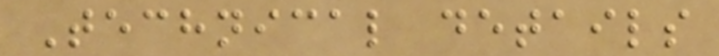Technical details
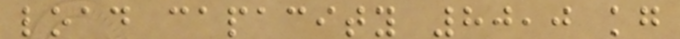load capacity 80,0 kg
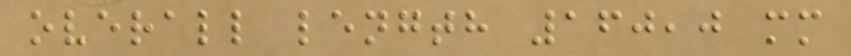overall length 160,0 mm
